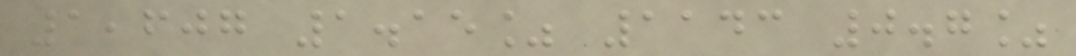1,607 1.15% 1143 0.7%
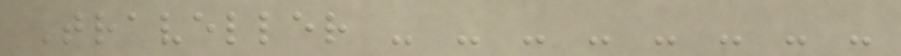Traveller - - - - - - - -
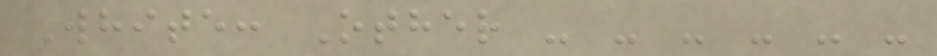White: Other - - - - - -
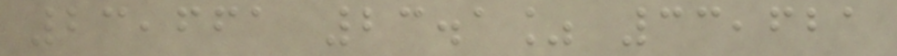23,661 23.1% 33,621
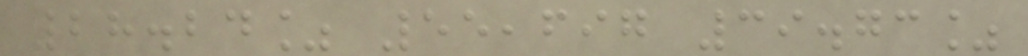28.24% 55,697 39.73%
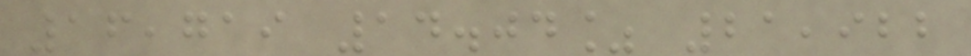16,719 14.04% 21,922
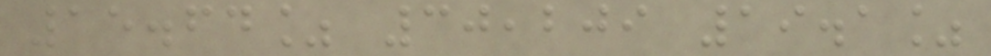15.64% 30,209 19.1%
